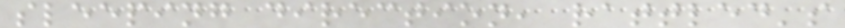sleeping direction, rattled's
